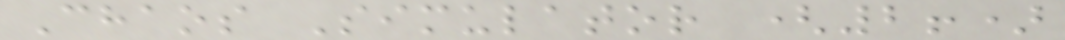Chaos Simulator (2!)
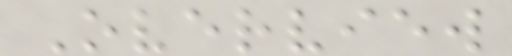Overview
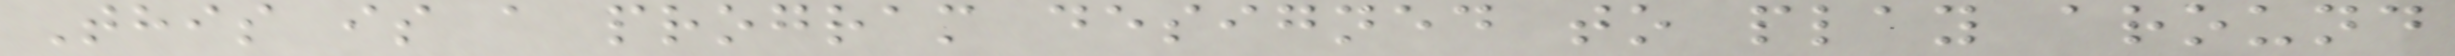This is a program designed to play around
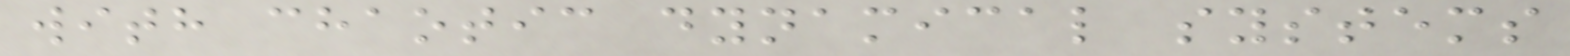with chaotic dynamical systems
